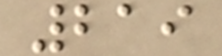219
